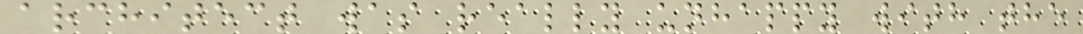architect was really unhappy with the
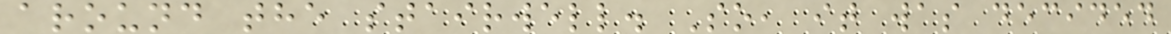around the stairwell. So, it was decided
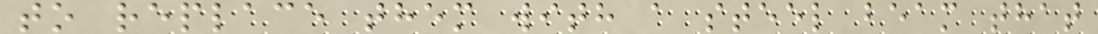to replace them with a steel beam that
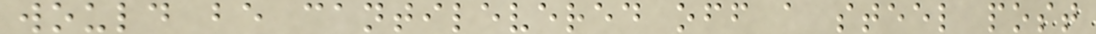would be cantilevered off a steel post
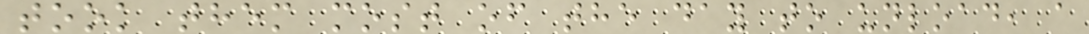took them most of the day to unload, a
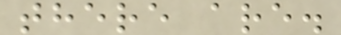there are.
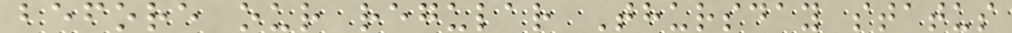before our regular Thursday status
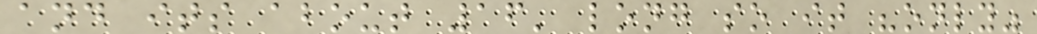and its about 16' long so it "only"
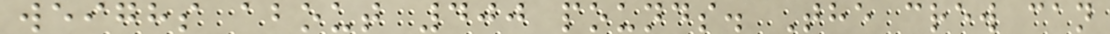weighs about 400 pounds. The crew can
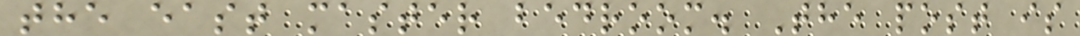the east master bedroom. The post is
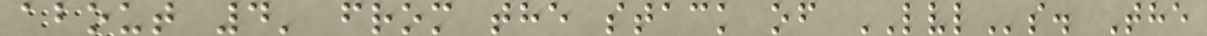about 4' from the stack of LVLs. The
